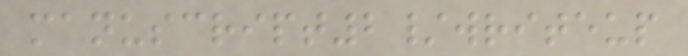manuscript2/writeup
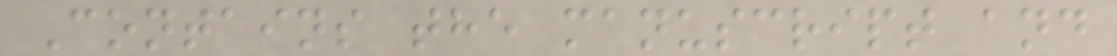Contains the manuscript and
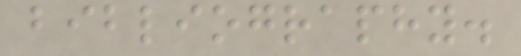bibliography.
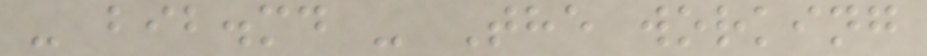- bib.md - The working
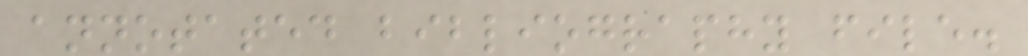annotated bibliography file.
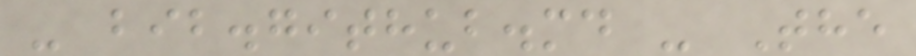- bib.github.md - The
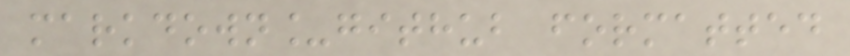markdown_github formatted
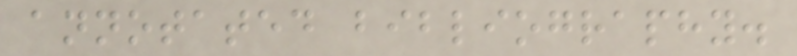annotated bibliography.
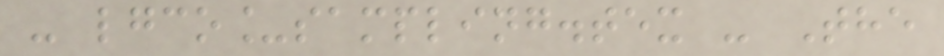- lgco_sampling.tex - The
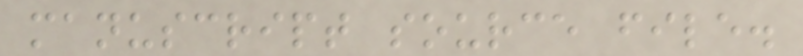manuscript source file.
